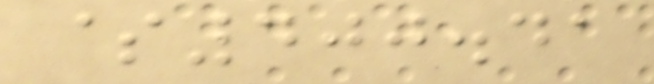$400.41
